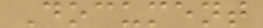Document
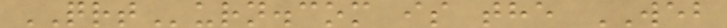QRTurn.com is the WEB
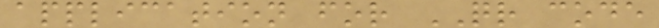application for QR code
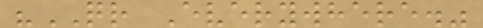"QR Everywhere."
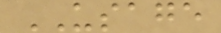USAGE
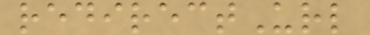redirectUrl
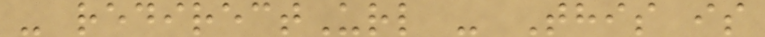- redirectUrl - This is
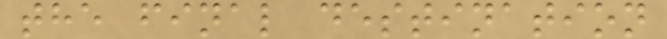the final destination
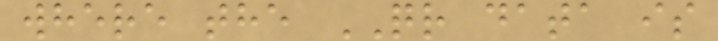where the QR data is
